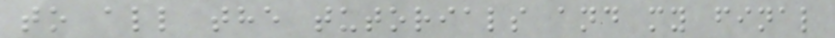to all the tutorials and my final
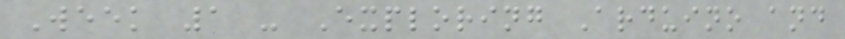Week 1 - Exploring Arduino and
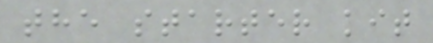the starter kit
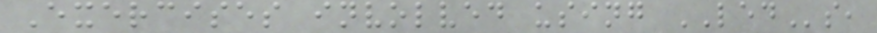Exercises involved using LEDs,
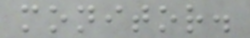monitor.
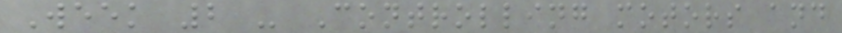Week 2 - Controlling motors and
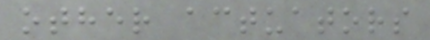other actuators
